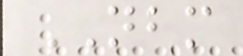NBM
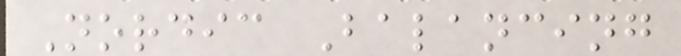Nordic Balancing
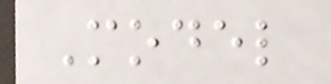Model
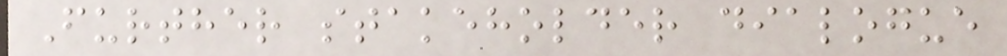Further stakeholder dialogue
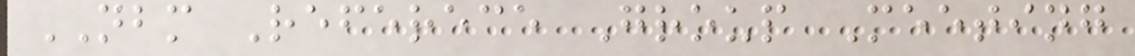NBM Referece Group Meeting
